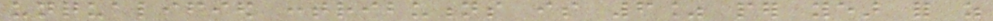unqualified contributions is 6% per year for as
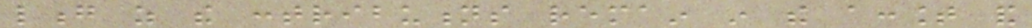long as the contributions remain in the account and
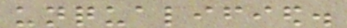unqualified.
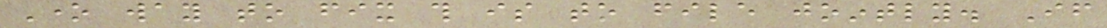One way to fix this is to file jointly. If
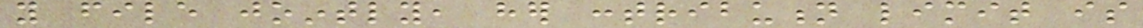you file jointly, her contribution limit is
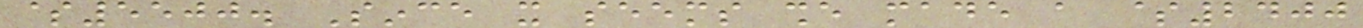$5500. Since it seems she made a $2400
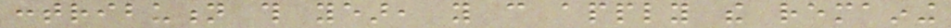contribution this year, you can apply the remaining
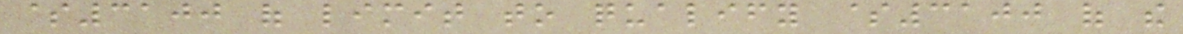$3100 of limit to qualify $3100 of the
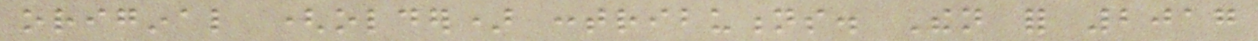original (older) contributions. Then for 2017
